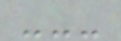---
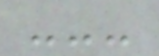---
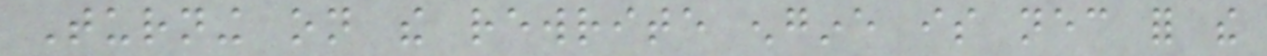Turning on the rewrite engine is necessary for the
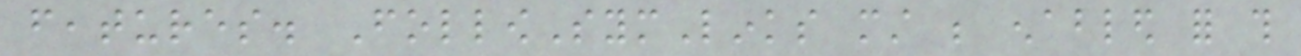features. FollowSymLinks must be enabled for this
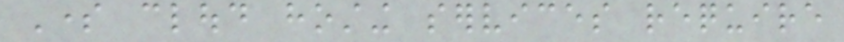Some cloud hosting services require
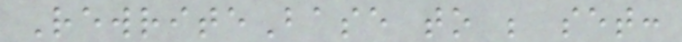RewriteBase to be set:
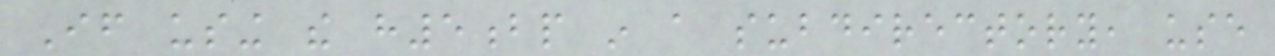If using the h5bp in a subdirectory, use
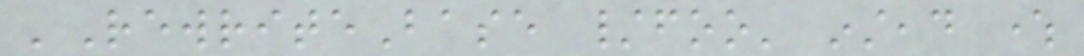'RewriteBase /foo' instead where
